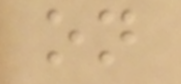on
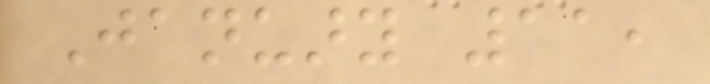January 11,
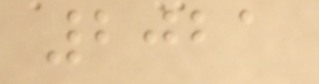2021
